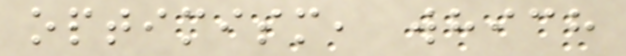optimism, which
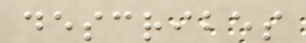describes
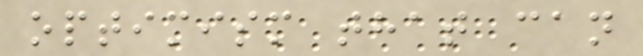optimism that can
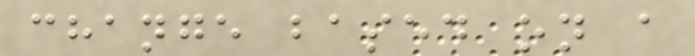change based on a
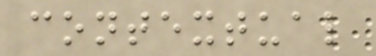contextual
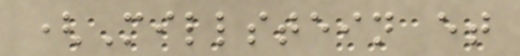(Millstein et
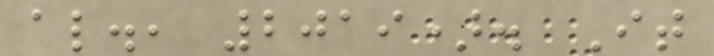al., 2019). It
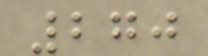270
